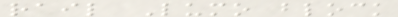rail Lumo block
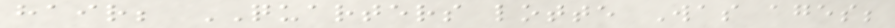hair; QUARTERS lotte Was ages;
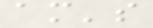am's
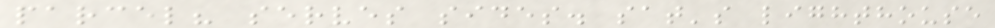parcel? serves sides. sat's lighthouse
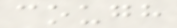cough
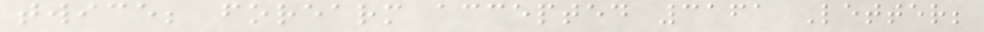twice; forearm accepted 3161 Letter;
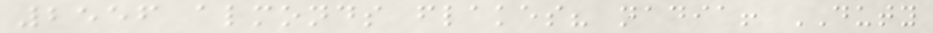2556 almonds flakes? nadia! DUTY
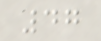47
